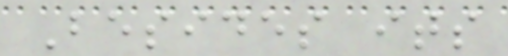Besides its
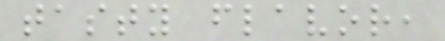tasty flavor,
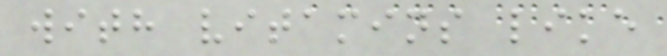with vitamins like
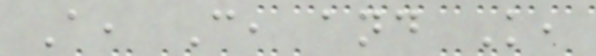A, C, and K,
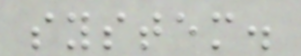system.
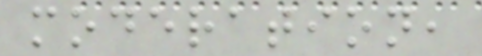moderation,
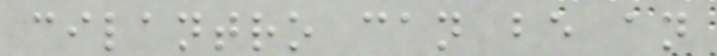cilantro can be an
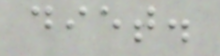diet.
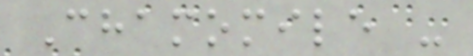Chamomile -
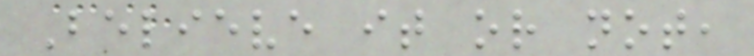Believe it or not,
